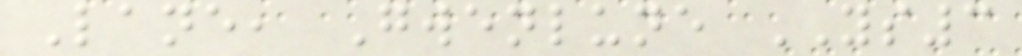Lane, Gwenlune YS3
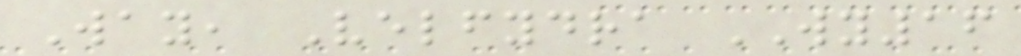Way, Velfydra WY16
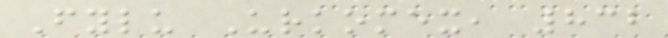Fylu Urkomex, 832
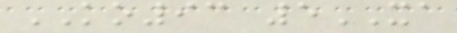KO93 5XA
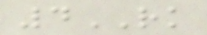4RK
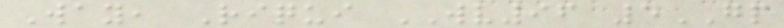Way, Riqui WV96 5GP
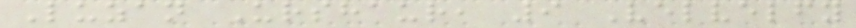Luzan Urshaur, 9 Velvelfy
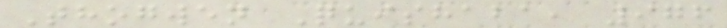Thogwen Quishaba, 976
